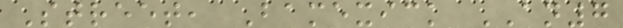Street, Bamexick AN7
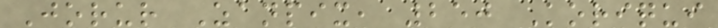Jorur Zanpix, 250 Koriqui
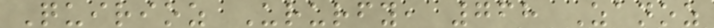Quirioz Ururfy, 768 Zanoz
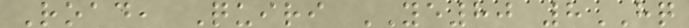Road, Quiri YE80 8HQ
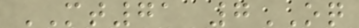MT71 7OQ
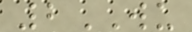2WU
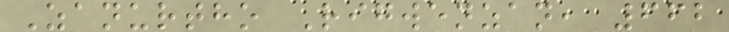Zanurtho Rigwenzan, 662
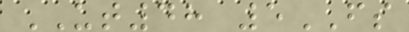UT48 5FS
